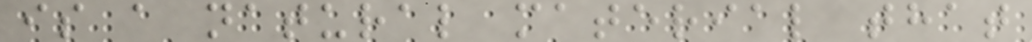is a natural material that
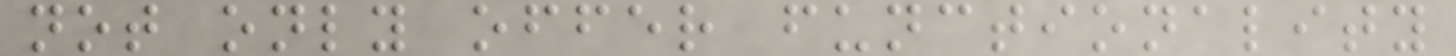not only offer functionality
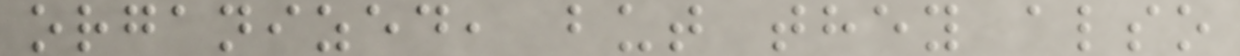organized, but they also
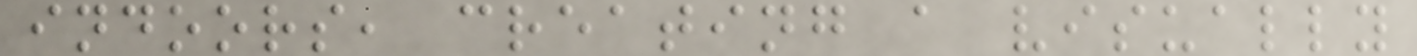indoors, creating a visually
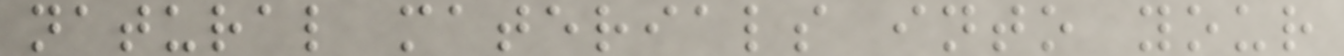natural materials into your
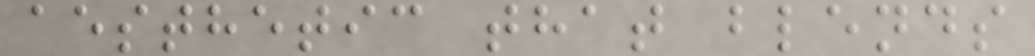aesthetic that blends
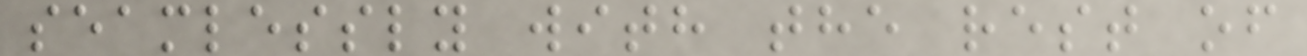seamlessly with the rest of
